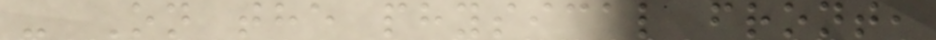- On the physical front,
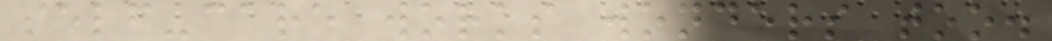self-care works wonders too.
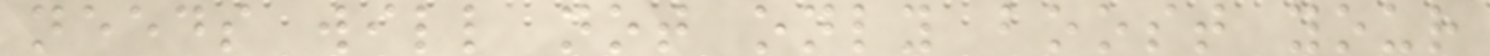needs will not only boost your
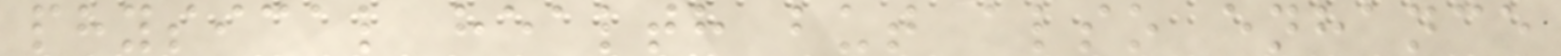physical health but also enhance
